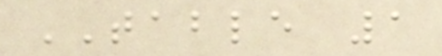TABLE 1
